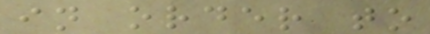in order to
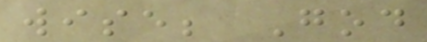wise; God
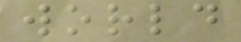world
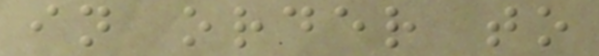in order to
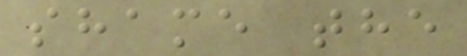shame the
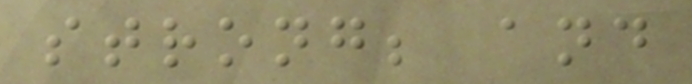strong; and
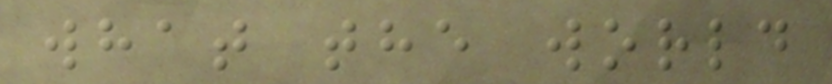what the world
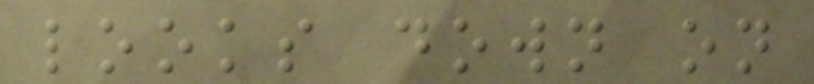looks down on
